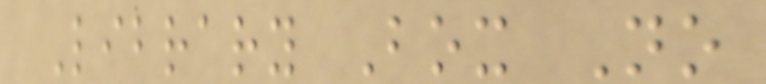Library Box No
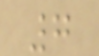7
